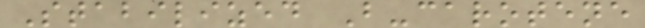Stabilized B-carotene
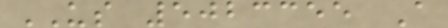US 5023355 A
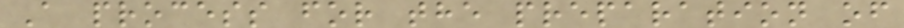A process for the preparation of
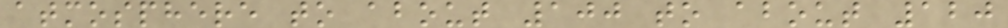atmosphere to about 100 to about 120
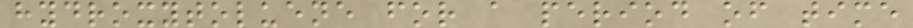hydroxytoluene for a period of time
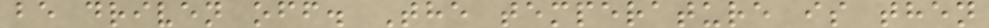be driven off. The temperature is then
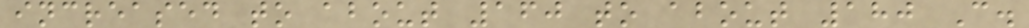increased to about 160 to about 180 C.
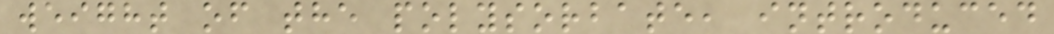weight of the polysorbate, introduced
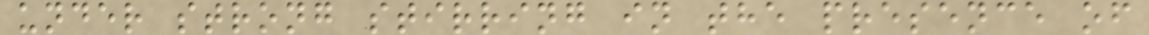under strong stirring in the presence of
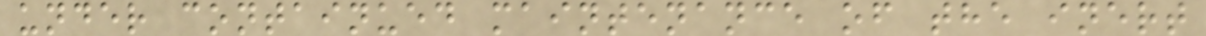under containued maintenance of the inert
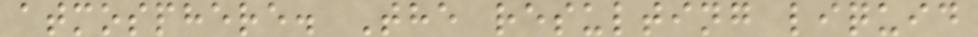atmosphere. The resulting liquid
